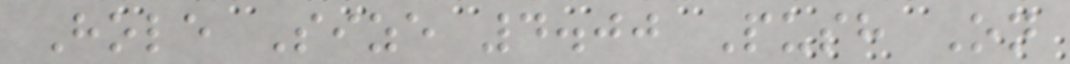Hole Size 4.00 Push On
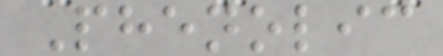Phenolic
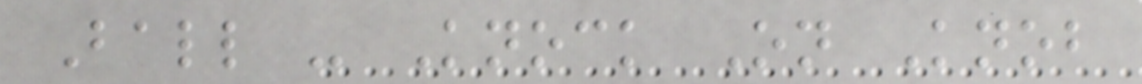Ball - Knock On Knob
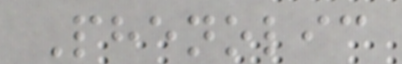Phenolic
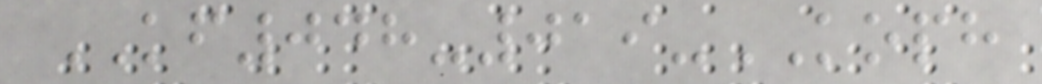KF048-019-KOPH
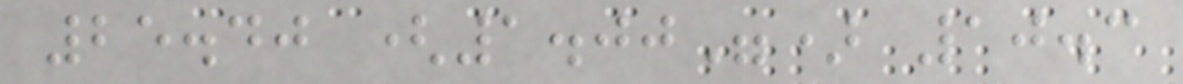25.40 (1.00") 10.3
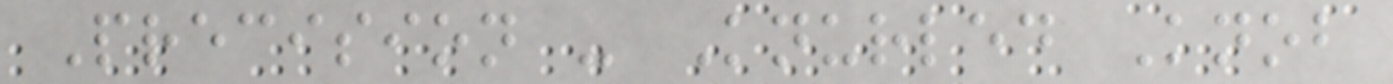Precision - Knurled Knob
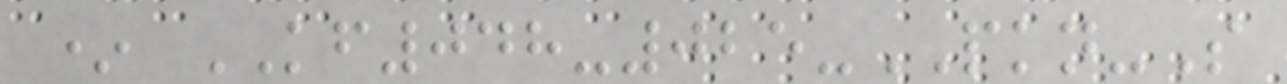* KF048-025-PKN-S
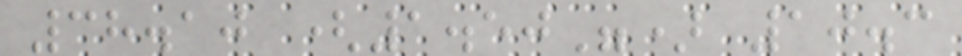38.10 (1.50") 10.3
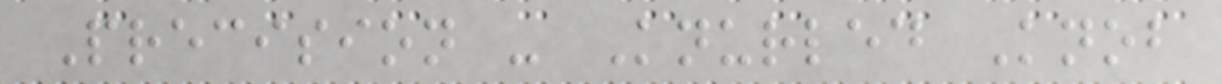Precision - Knurled Knob
